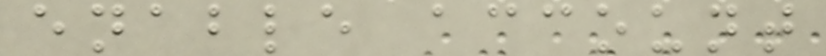enable account
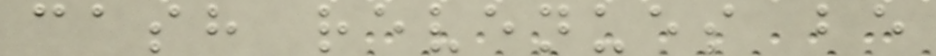cash revenues be
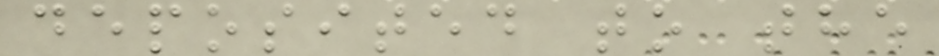deposited to the
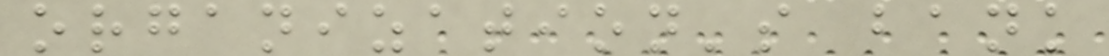organization's bank
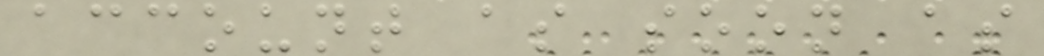account as soon as
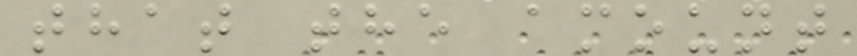that the amount
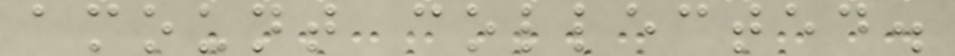amount collected.
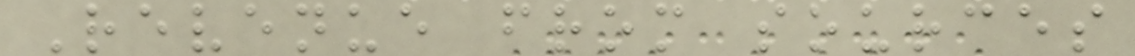Revenue from sources
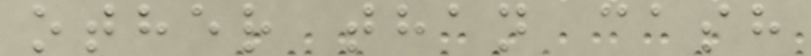other than cash
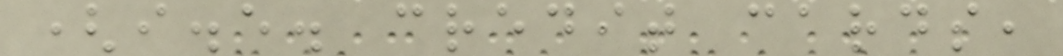(i.e. credit cards,
